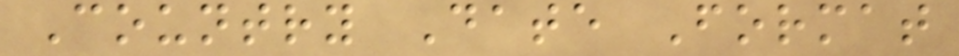Country Date Format
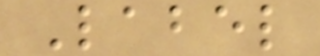Label
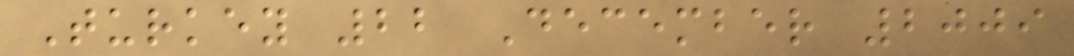Turkey 22 December 2009
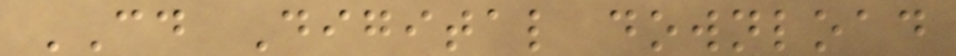CD Digital download
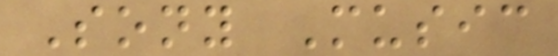Sony Music
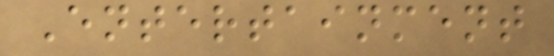Entertainment
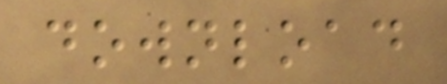download
